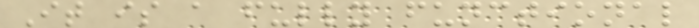It is a fully functional
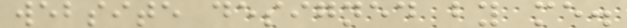website designed by me.
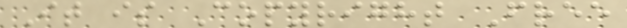It is Copyright Free
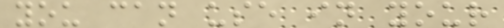you can use in your
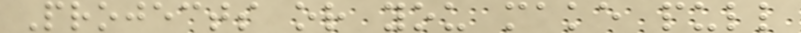Projects or you make pull
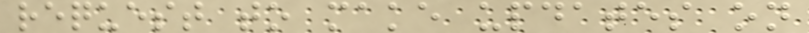request to make updates on
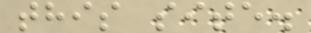this site.
